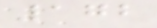172
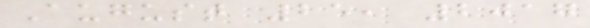August 25, 2017
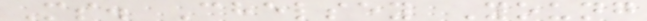Ms. Chelsey Young
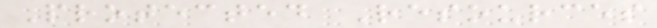Protected Resources
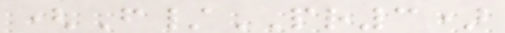(F/PR3)
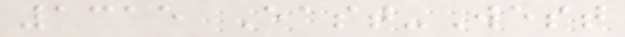1315 East-West
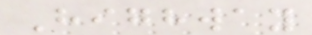Highway
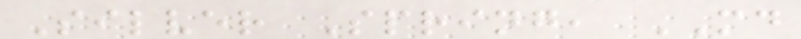Silver Spring, MD
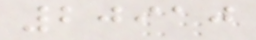20910
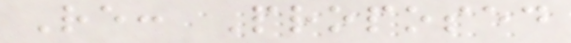Re: Proposed
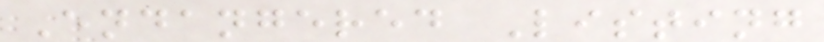Endangered Listing
